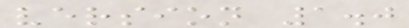version 1.0
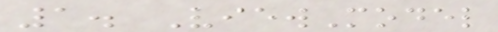1. ViewModel
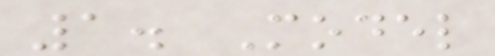1. Model
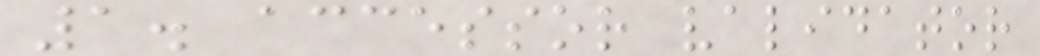1. accessor validator
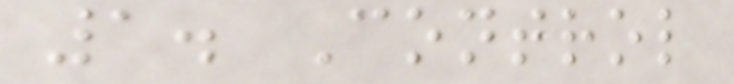1. Control
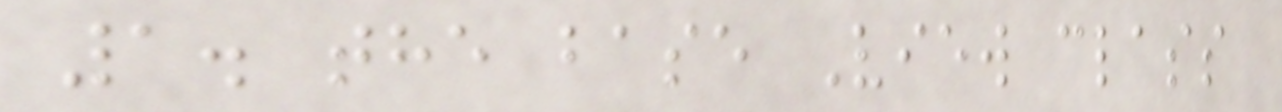1. the base View class
